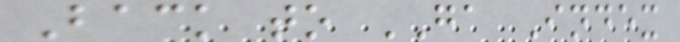Back to GA Index
